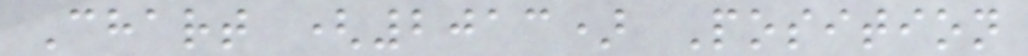Chart (2013) Position
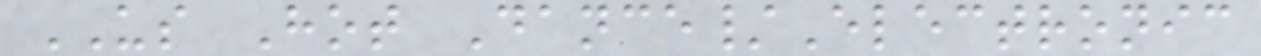US Hot Dance/Electronic
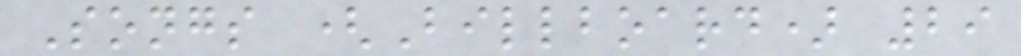Songs (Billboard) 29
